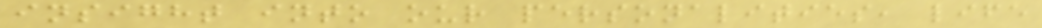insight into our personalities, life
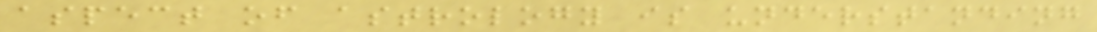aspect of astrology is understanding
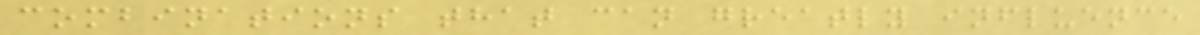combinations that can greatly influence
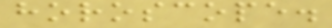horoscope.
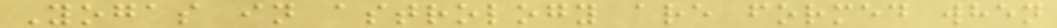Yogas in astrology are formed when
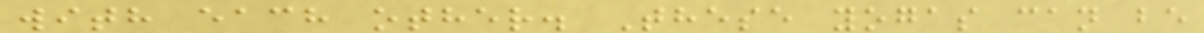with each other. These yogas can be
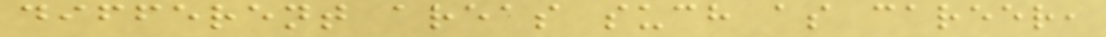different areas such as career,
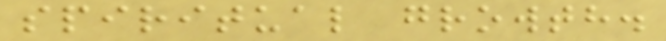spiritual growth.
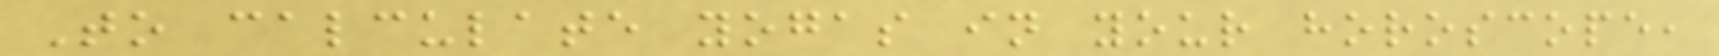To calculate yogas in your horoscope,
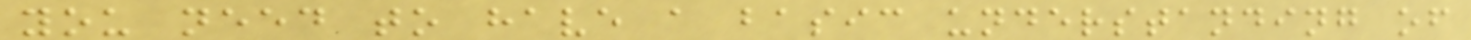you need to have a basic understanding of
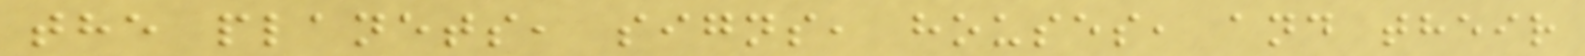the planets, signs, houses, and their
